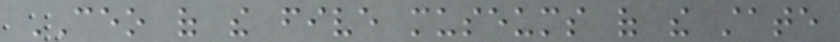CEO of the five museums of the state
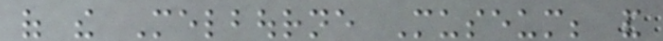of the Melbourne Museum; and
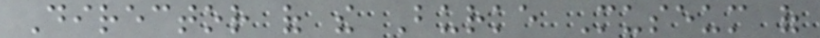Director of the Burke Museum of
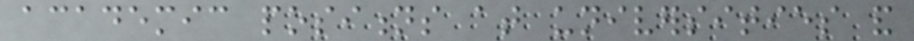academic positions at universities and
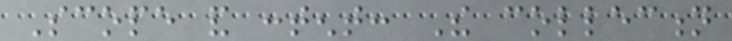Scope and content: The collection
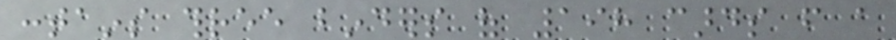contains three binders of 198 cards from a
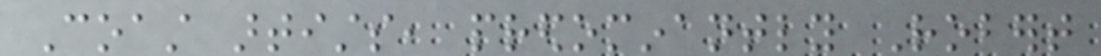Coast artists, predominantly Robert
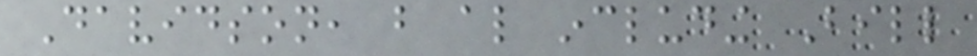Davidson, but also including Bill
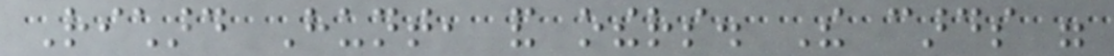Richard Hunt, and others. The cards were
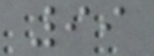99
